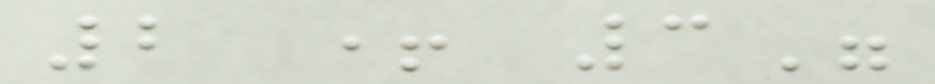2 + 3"
